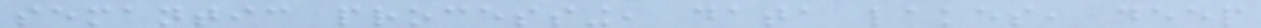semantic processing, data lakes, deep
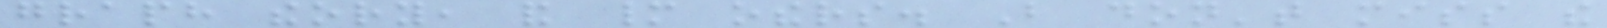graph theory, and many others. But don't miss the
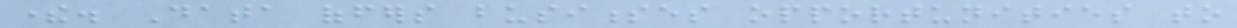there. Data offers businesses opportunities to
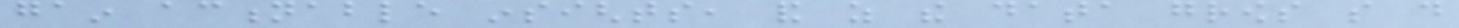gain actionable insights, and as the data grows so do
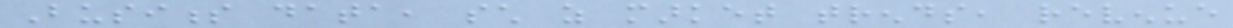Business data, such as market trends, revenue
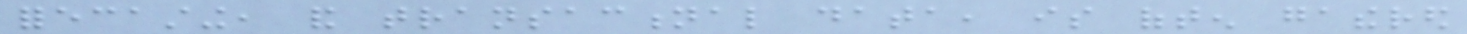forecasting, and transactional data, is often gathered
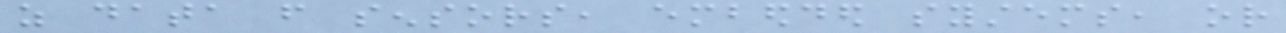as data from sensors, embedded systems, or
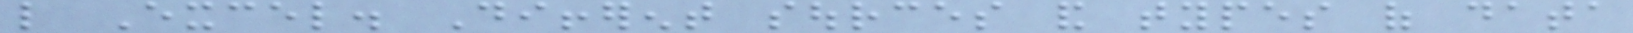like Excel. Different sources and types of data
